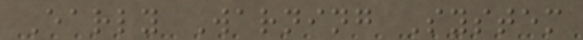Early Warning System
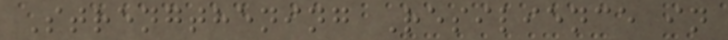Strengthening Resilience in
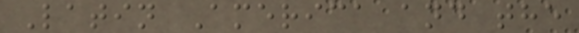Latin America and the
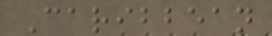Caribbean
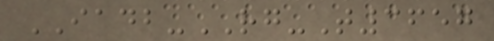IADB-RG-T3657
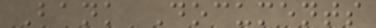Bank Documents
